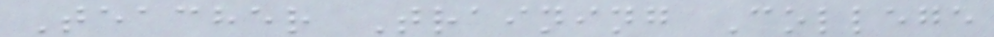Teacher Training College
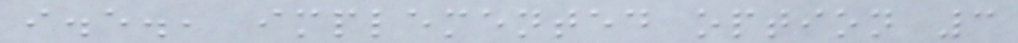i.e., implemented option 3
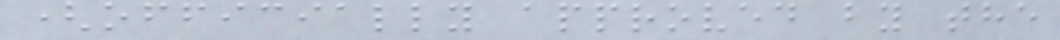(officially approved by the
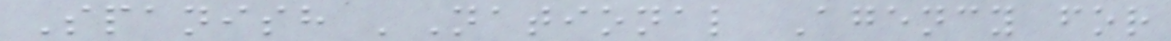Spanish 'National Agency for
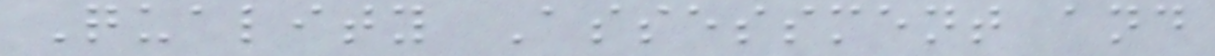Quality Assessment and
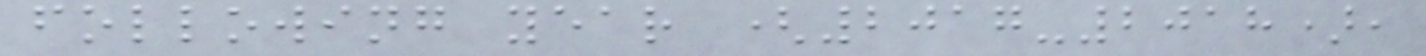following year (2017-2018),
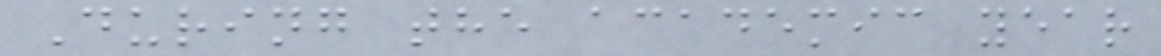During the academic year
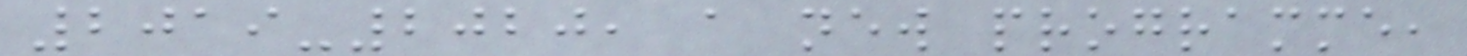2019-2020, a new programme,
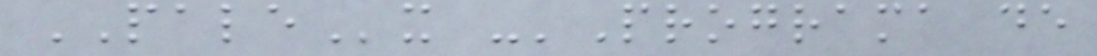PALEx -'Programa de
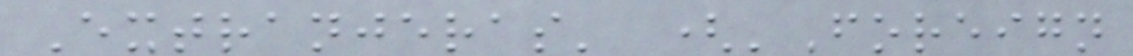Extranjeras' ('Foreign
